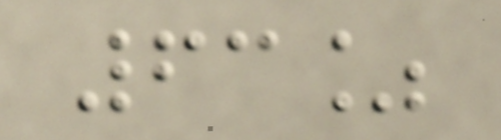63%
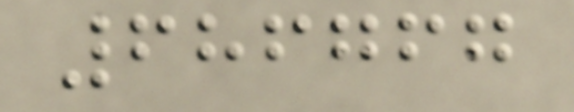686767
